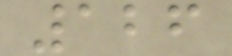126
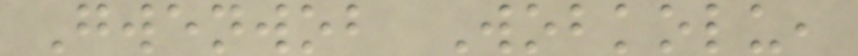Gwenwob Wobkolu,
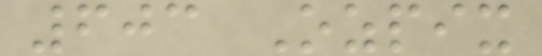603 Ozpix
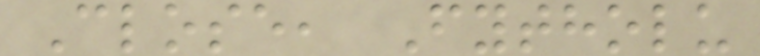Close, Fytholu
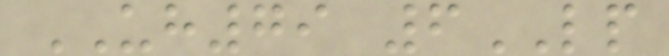UH79 6LP
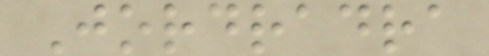Jordradra
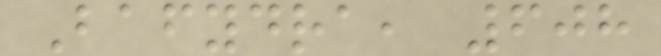Bafydra, 608
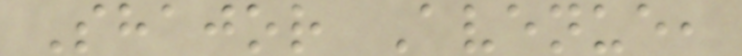Shajor Avenue,
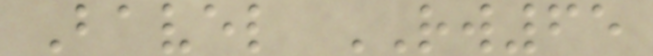Bavel RW65
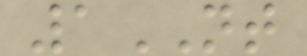1NT
